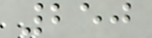250
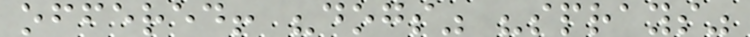offered! "dogs" "sprays"
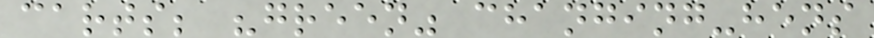carts; "green" changing-hens
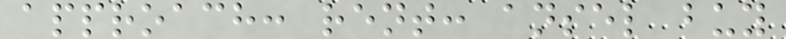approach: rent: ansel buy
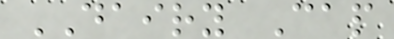DAIRY Cap
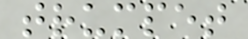trumpet
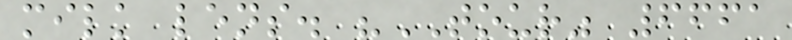milk lens. "TOUR" 6661
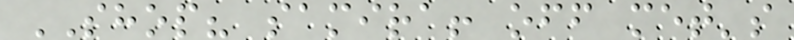SHOP? samira! off met's
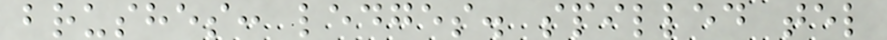brushes: ledges. spilled tel
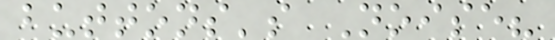buttons's Noise?
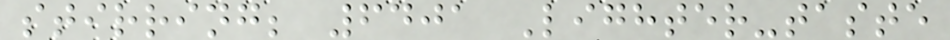stirring; 6401 Lighter-taste
